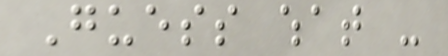Guess what -
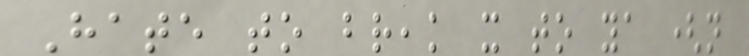Hate to break it to ya (not
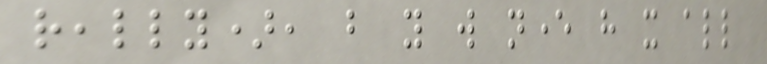really), but you will never have it all
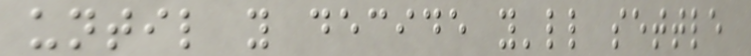until you decide you'll settle
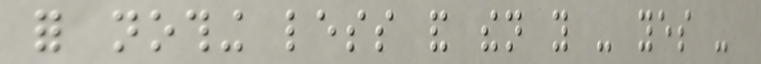for nothing less and then you - yes -
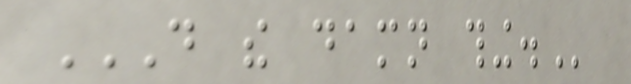DO THE DAMN THING.
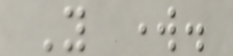You work.
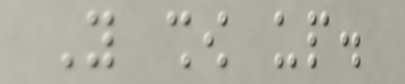You show up.
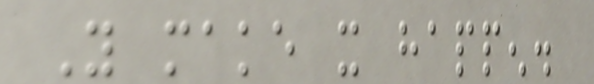You make it happen.
